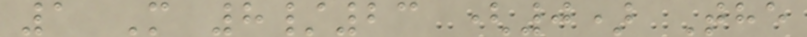1 M 8/23 (0) The
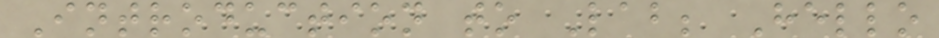Introduction to Lab; Hello
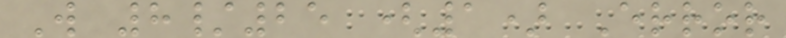W 8/25 (1) Error
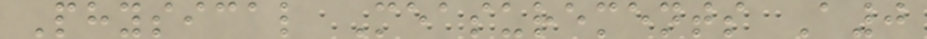Physical Measurements A0
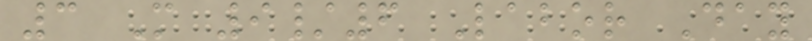3 M 9/6 Labor Day
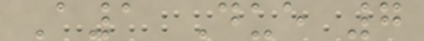A1 Due 7
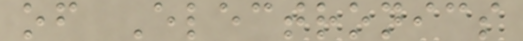of Electronics
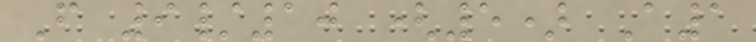F 9/10 (5) A1
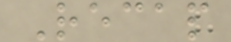Recap
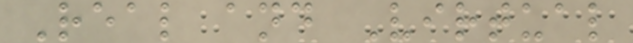Real and Virtual
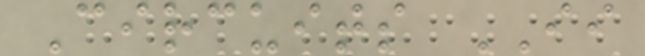Circuits II
